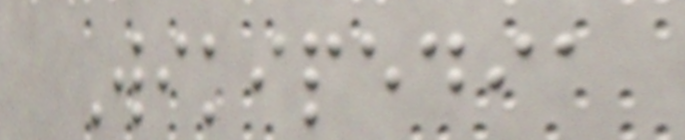Wikipedia
